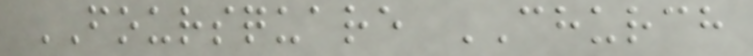FOURSQUARE CHURCH
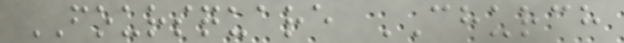FOURSQUARE CHURCH
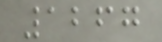1267
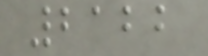2122
